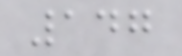147
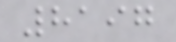8197
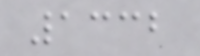1332
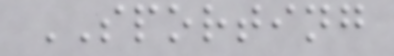SPORTING
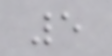5
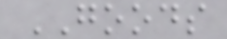GOODS
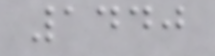1440
